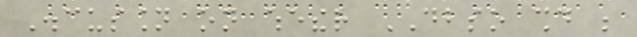Discussion on whether DBSO should be
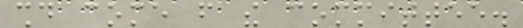should come from the committee.
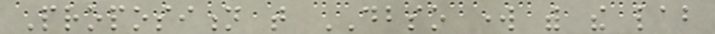Proposition that DBSO work with the lab
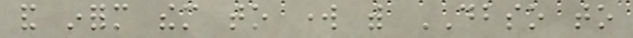and inform them to work with DBSO to
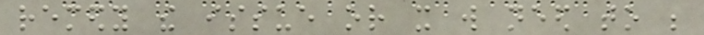remedy the issue or it will need to be
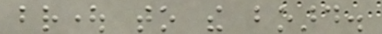brought to the board.
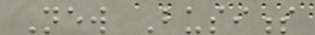New Business
